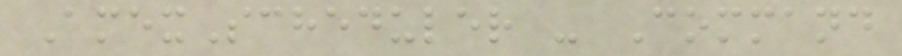AmexScheduler - Command
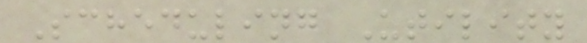Scheduling Utility
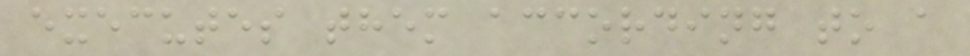executes them according to a
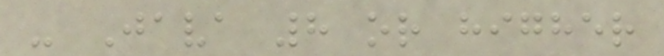- Java 8 or higher
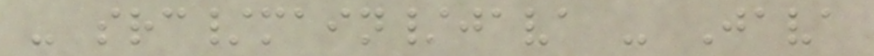- src/main/java - Java
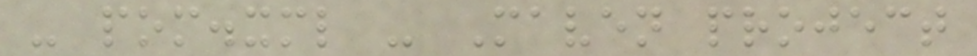- pom.xml - Maven project
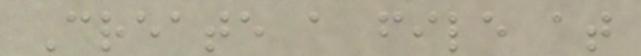Create a file at
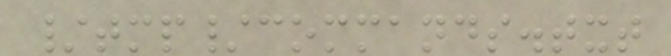/tmp/commands.txt
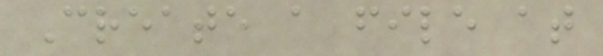Create a file at
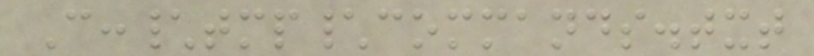C:\tmp\commands.txt
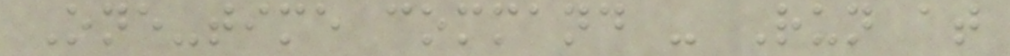One-time command - Run at
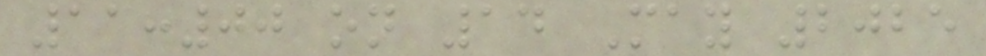11:00 on 14 May 2025
